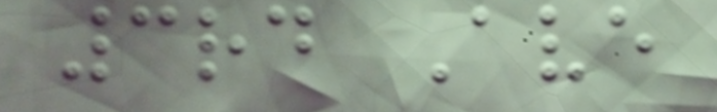3rd Ave
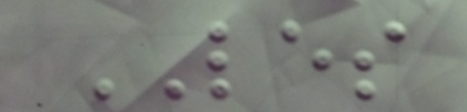LES
